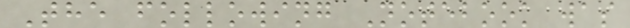The following Notebook was
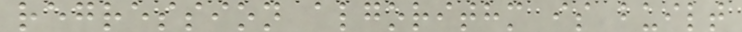regression algorithm is built
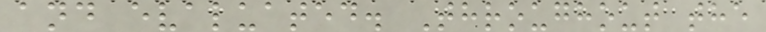and evaluated. Throughout the
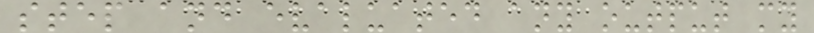step and evaluated any output my
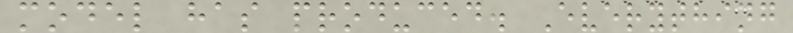model has produced. Everything
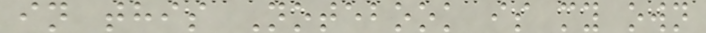in this Notebook is my own
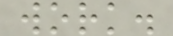work.
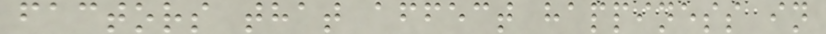factors that affect happiness in
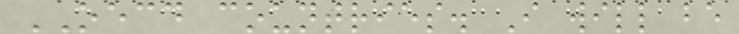OECD countries. I will be
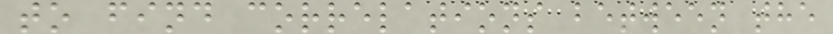to find correlations between the
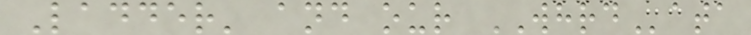Ladder' and our WHRData
